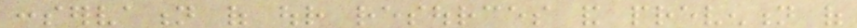conservation of our resources and prevention of
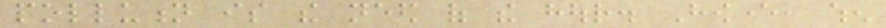pollution is the need of the hour. However, when
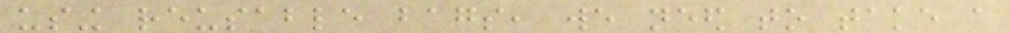using reusable bags, we need to take a
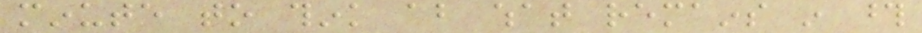minute to think about what remains in those
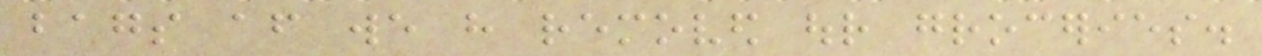bags after we have removed our groceries.
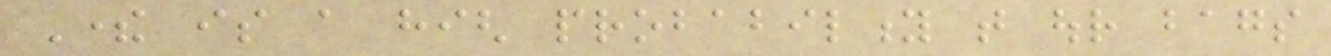There is a high probability that our bags
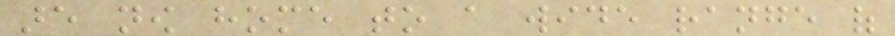are now home to a wide range of
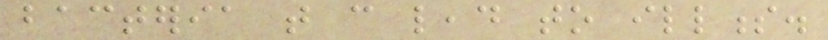bacteria that can lead to illness.
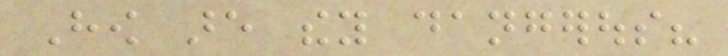How are they dangerous?
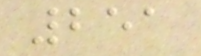251
